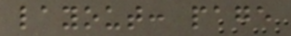layout: page
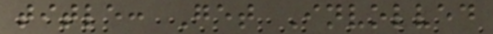title: Get Involved
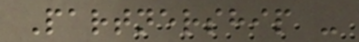Partnership -
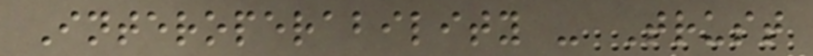Interoperability - Trust
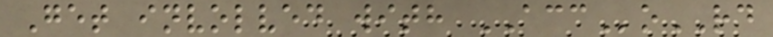Get involved with ACCoRD
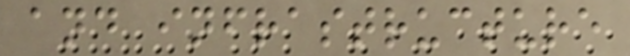and infrastructure
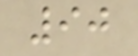90
